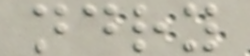ndry
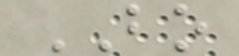BO
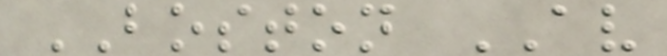BOSTON AV
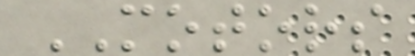MOTORS
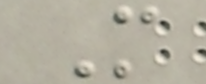M
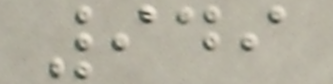949
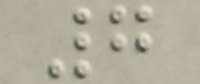7
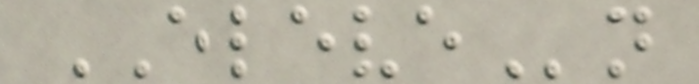ELEVEn
